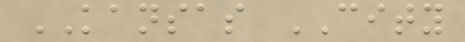KANSAS CITY
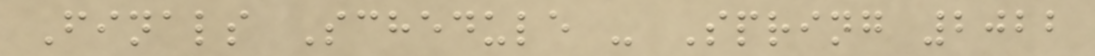Finals Schedule - Spring 2022
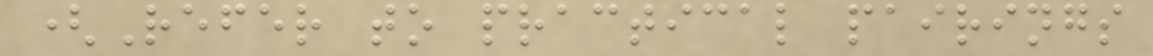(Refer to practical pairings
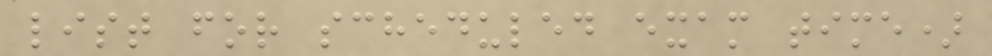list for scheduled exam time)
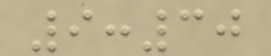9:30
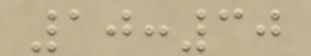10:30
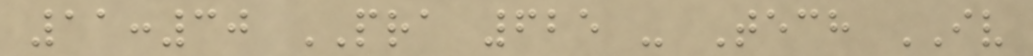11:30 PRA 625 - Tech IV
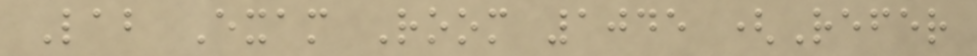Lab Exam Room 1045 (Refer
